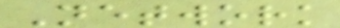Network
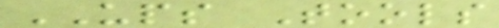UPS Tools
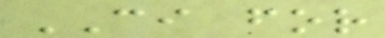CI for
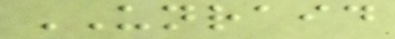UNRAID
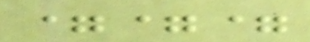===
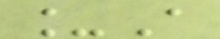_A
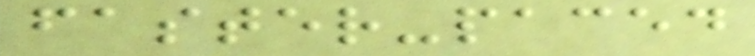faster-paced
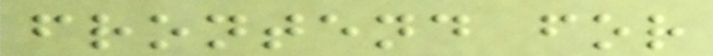frontend for
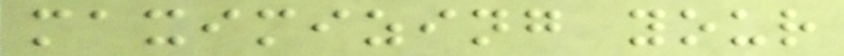maximizing your
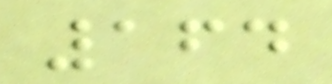164
